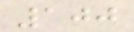100
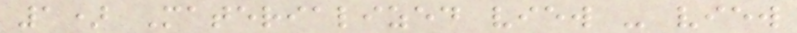1) Materialized view - view
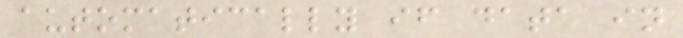automatically if data in
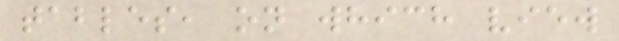tables, on which view
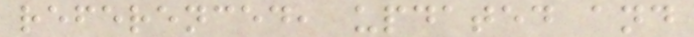referenced, updated and
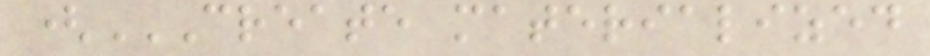(CREATE MATERIALIZED
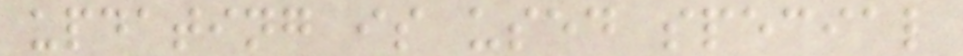updating is used special
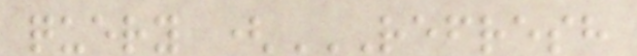query (REFRESH
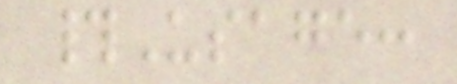#Usage:
